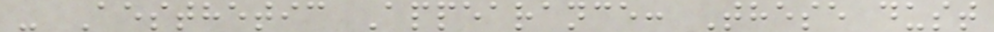- Aesthetic Appearance: These dust
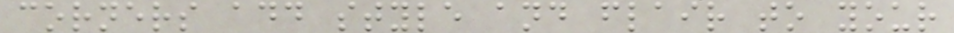corners add style and flair to your
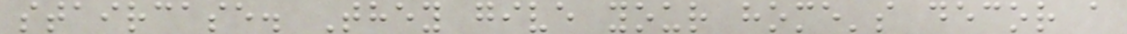staircase. They give your home's decor a
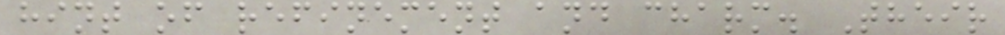hint of refinement and charm. Their
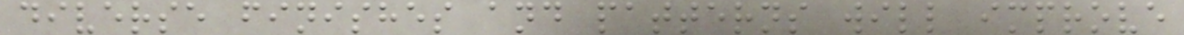diverse finishes and patterns will improve
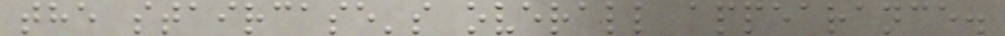the staircase's overall appearance.
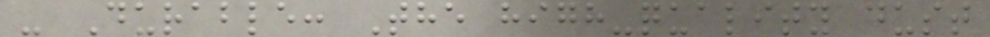- Durable: The high-quality dust
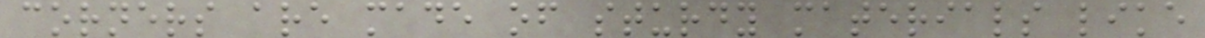corners are made of sturdy materials like
